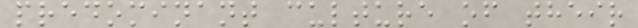predominant culture of their
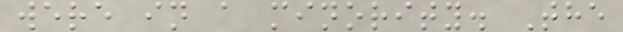were in a minority. The
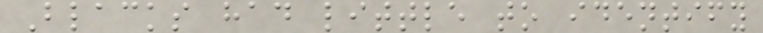Blacks had little to identify
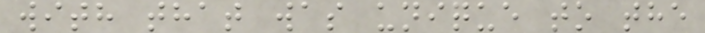with that was unique to the
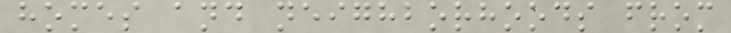homes and neighborhoods from
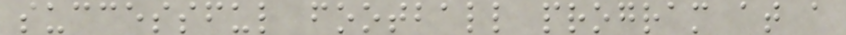successful football program at a
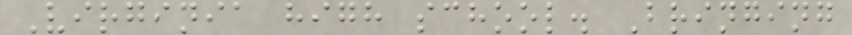Virginia high school. Bringing
